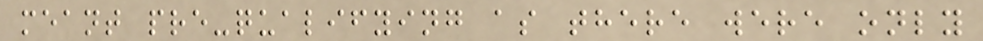meant pre-qualifying as there were only
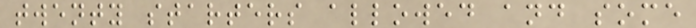twenty starters allowed and some
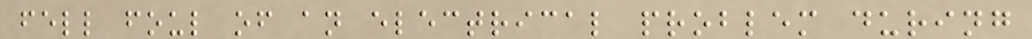fell foul of an electrical problem during
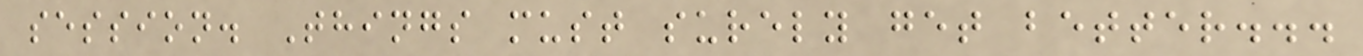session. Things must surely get better...
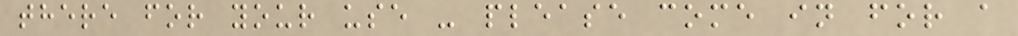there for your use - please come in for a
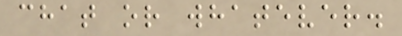chat or whatever.
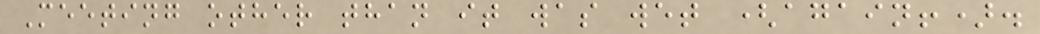Meeting other than it was wet (again!).
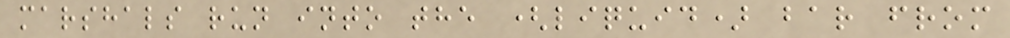marshals run into the (liquid) bar from
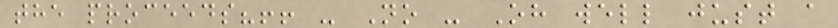the proceeds?!! - No - Oh well just a
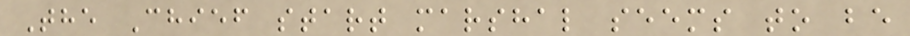The Chief start marshal seems to be
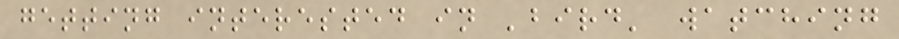getting interested in 'bird' watching
